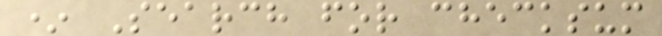* Search for checksum
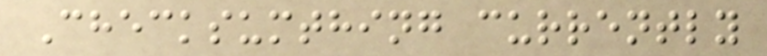Checksumthing currently
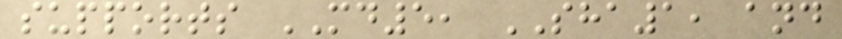supports MD5, SHA1, and
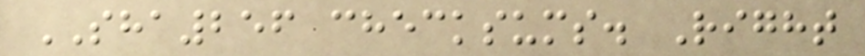SHA256 checksums. Right
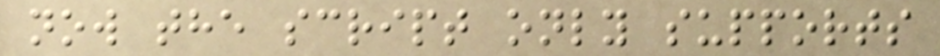now the script only supports
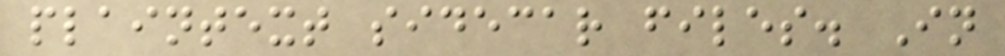plaintext sidecar files. In
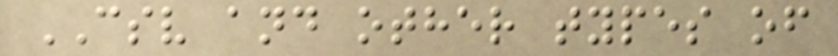CSV and other types of
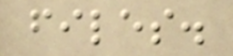files.
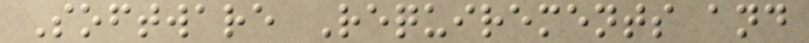Software Requirements and
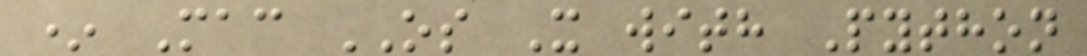* Mac OS X with Python
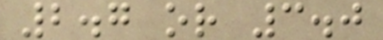2.7 or 3.0
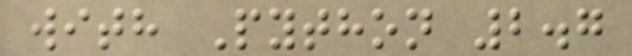with Python 2.7
